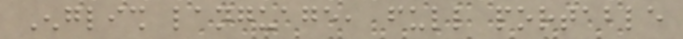English language, full portable
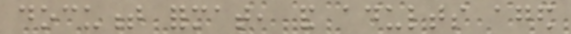document format, and adults aged
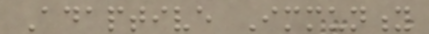Adaptive Immunity
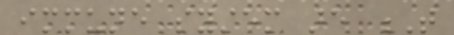immune system are T
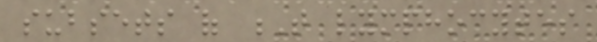subsets of T lymphocytes
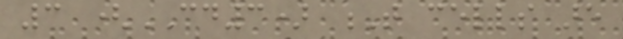3 (CD3) T cells are
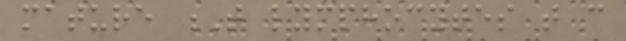mature T lymphocytes that can
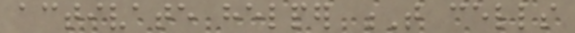activate helper T cells
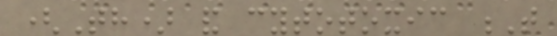(Th) and cytotoxic T
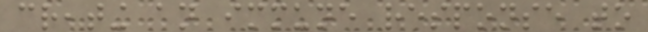creating an immune response to
